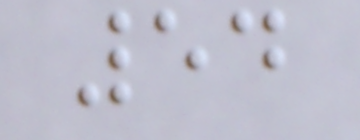54
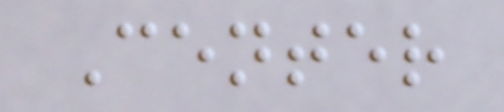Center
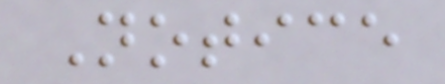Notice
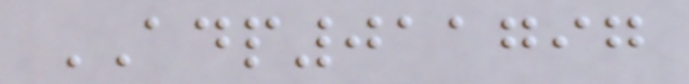ADP011797
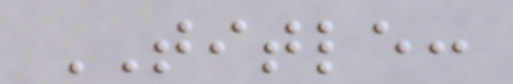TITLE:
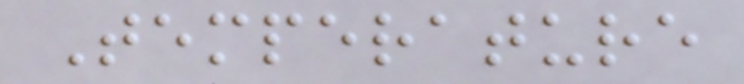Temperature
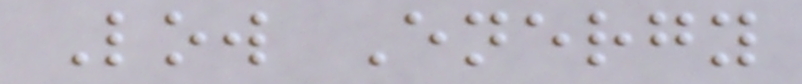Low Energy
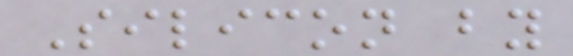Silicon by
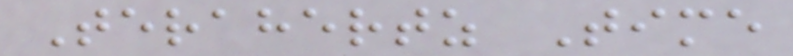Terahertz Time
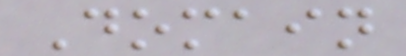Domain
